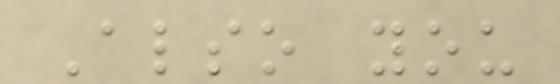Also you
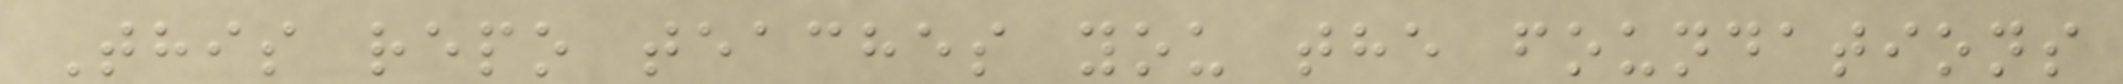This repo teaches you the foundations
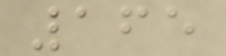165
